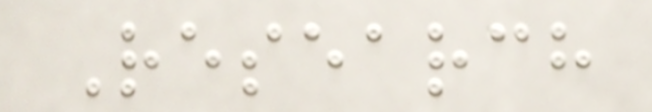Research
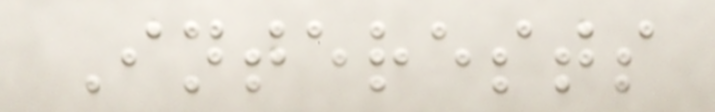Interests
